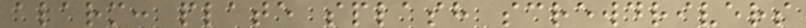alarm: plate splash screwdrivers
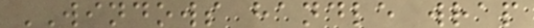WINDOWS handle wrap
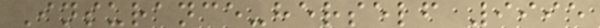Insurance-herself 9995
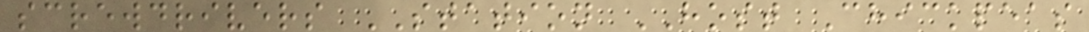screwdrivers STATION HOST Chickpeas
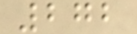272
